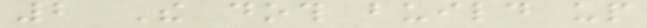2 The doth build up
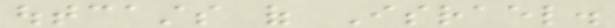outcasts of Israel.
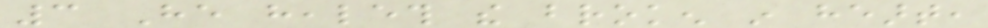3 He healeth the broken in heart,
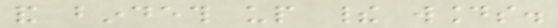and bindeth up their wounds.
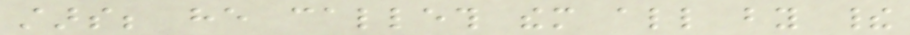stars; he calleth them all by their
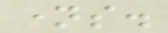names.
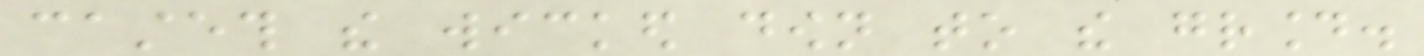casteth the wicked down to the ground.
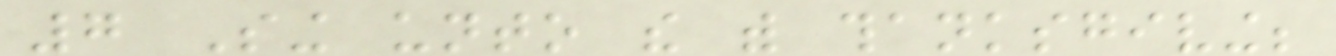7 Sing unto the with thanksgiving;
